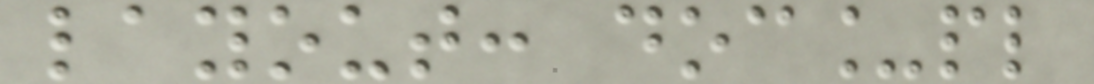layout: doc_pl
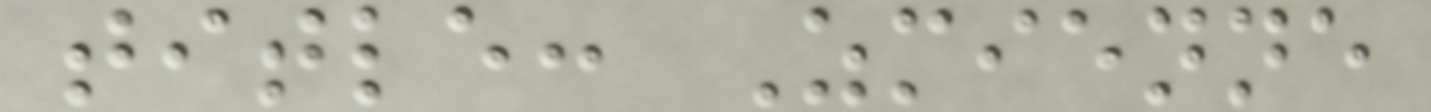title: Zmienne
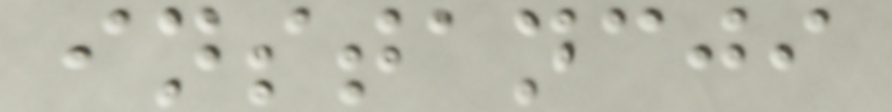instancji
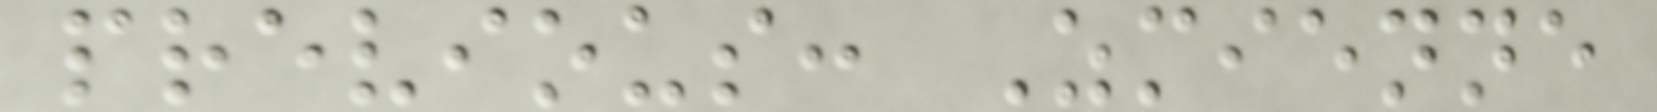previous: Zmienne
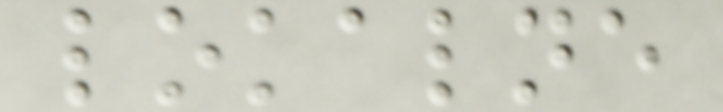lokalne
